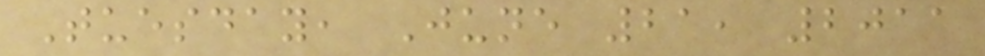Tuesday, June 21, 2011
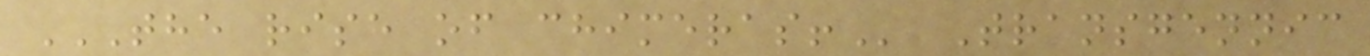THE RISE OF CHIMERAS! Transgennic
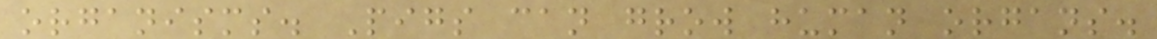organisms. Pigs can grow human organs.
